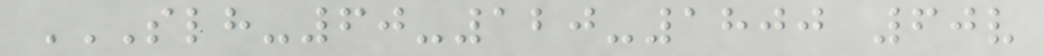SLH-60-120-1800 60V
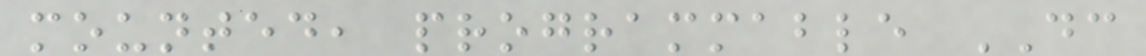mounted, programmable DC
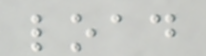load
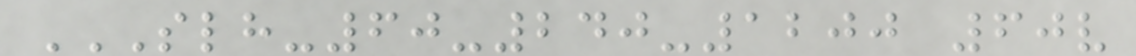SLH-60-240-1200 60V
